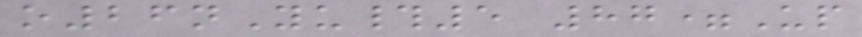o26nYu#5 87=Up
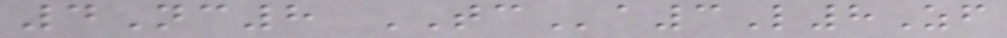4Nc8 TCa3L8Zf
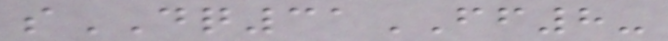sDQ31FF8-
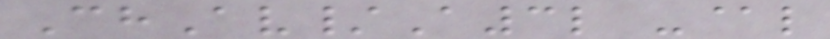ChAv/A3l -@l
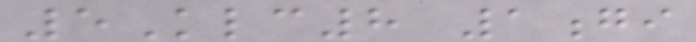5Klc8 1gi
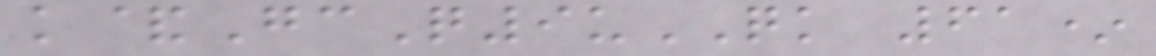k&GcQ9uQK 61*
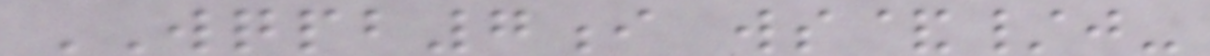WQPB7i ws&/j-
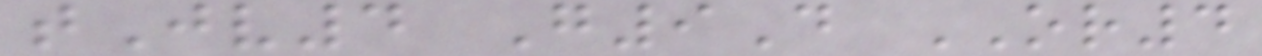tJv4 G9D OR4
